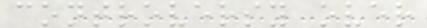controversy over
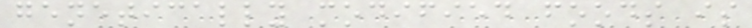genetically modified foods is
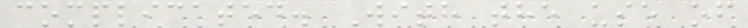complicated. With the use of
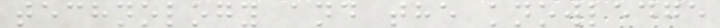technology and the knowledge
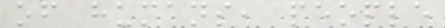of humans, people
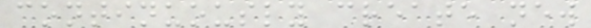continuously create new
